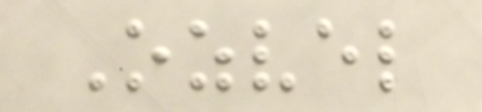Ozvel
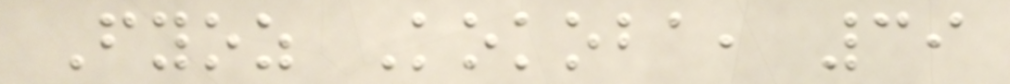Fyoz Kokoba, 39
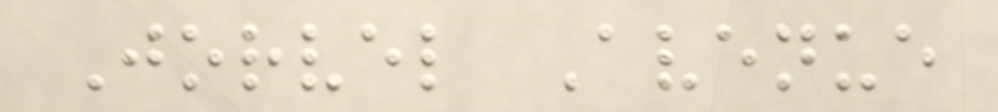Jorvel Avenue
